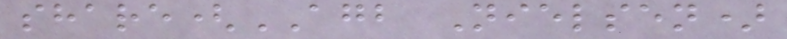share(AGB Nielsen)
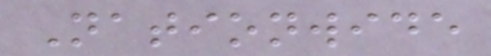Nationwide
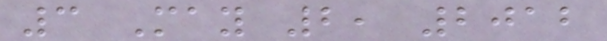3 May 2, 2012
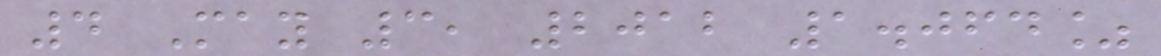4 May 3, 2012 1.064%
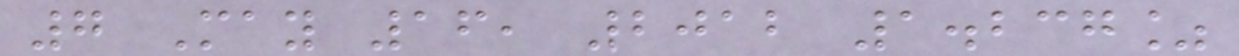7 May 16, 2012 1.237%
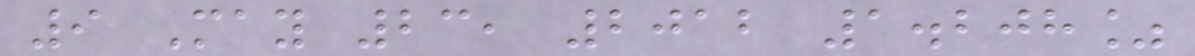9 May 23, 2012 1.208%
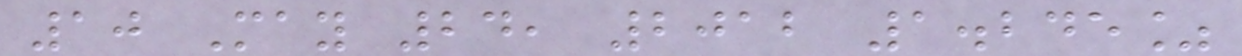10 May 24, 2012 1.245%
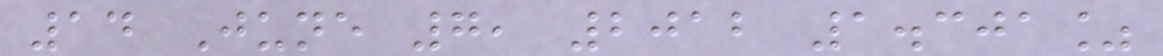14 June 7, 2012 1.301%
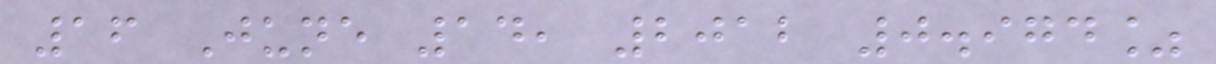16 June 14, 2012 0.974%
